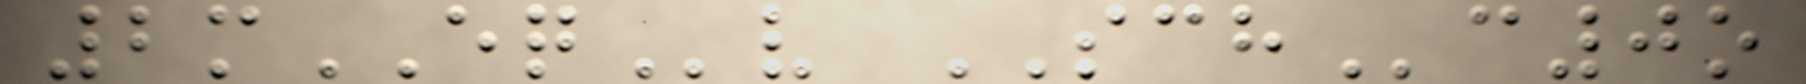2mEQv SCHc0o
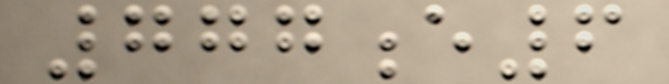777e6
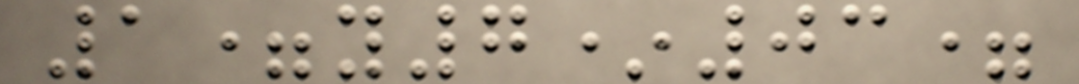1=y7*03=
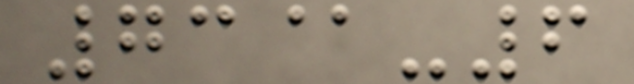73@-6
